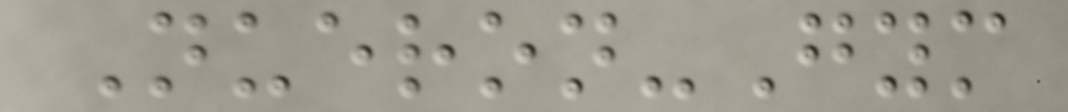Nueron-Gym
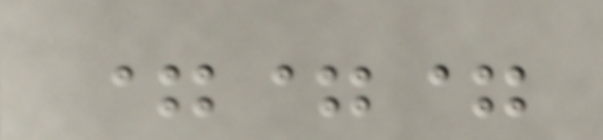===
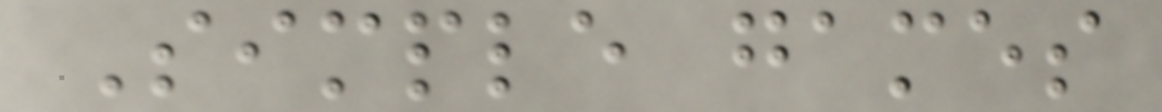Simple games
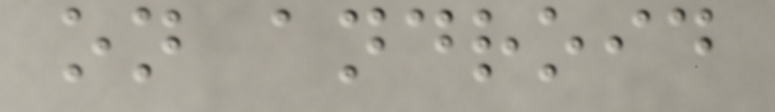on android
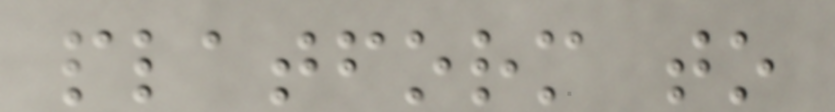platform to
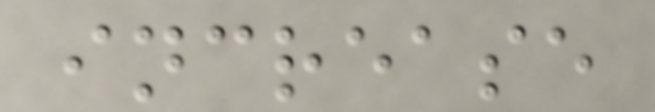increase
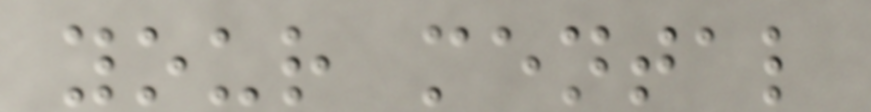your mental
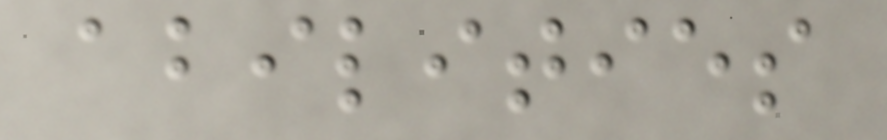abilities
